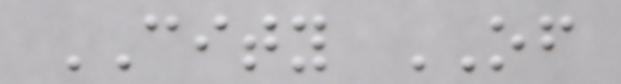CITY OF
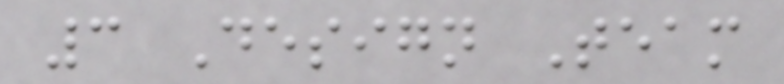3 Design Team
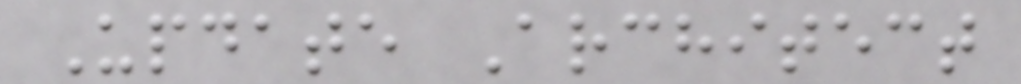Update Architect
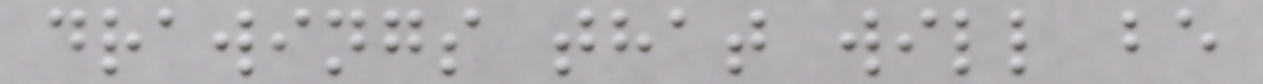drawings that will be
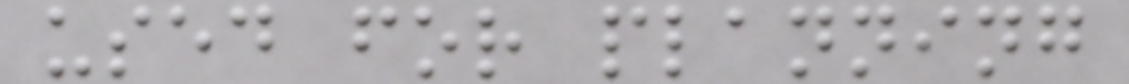used for planning
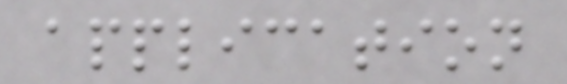application
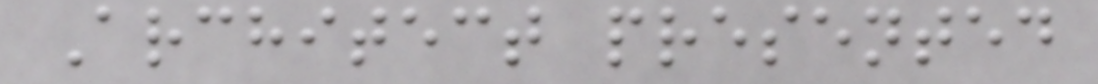Architect presented
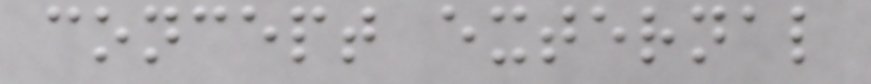concept external
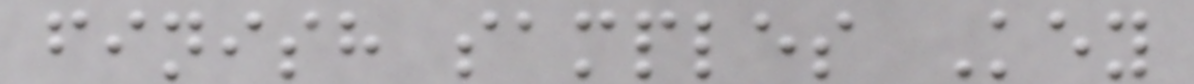finish samples Key
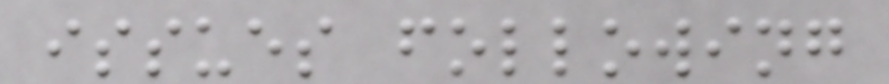issues following
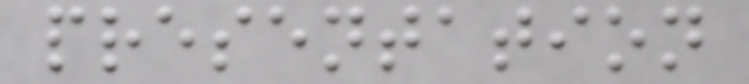presentation
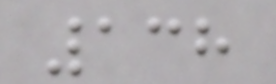138
